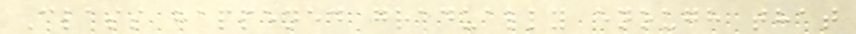Class happened gradually enough that
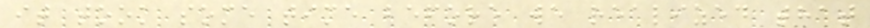it took some time before we realized that
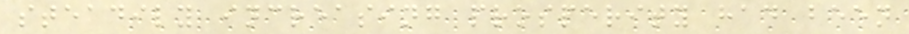steadily increasing prosperity had been
